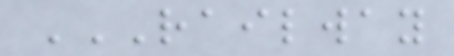RAILWAY
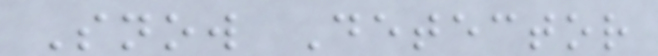Snow Detector
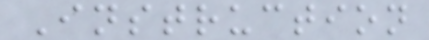Instruction
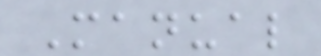Manual
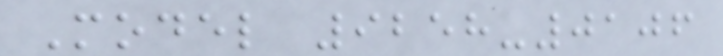Model 9258-0106
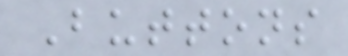Buttons
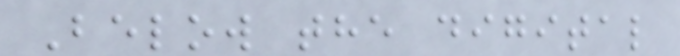Below the digital
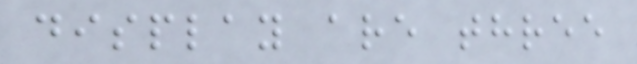display are three
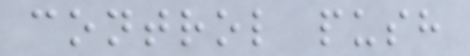control push
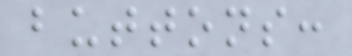buttons:
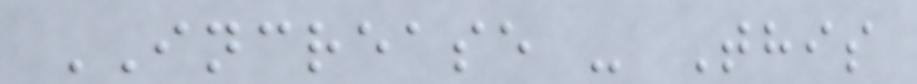INCREASE - This
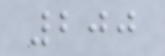200
